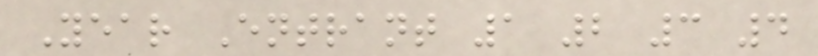Year Entrant 1 2 3 4
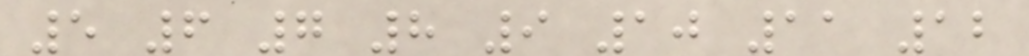5 6 7 8 9 10 11 12
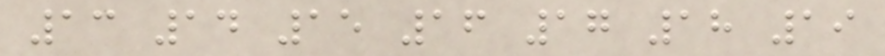13 14 15 16 17 18 19
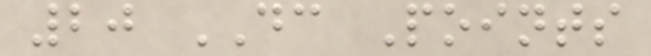20 DC Points
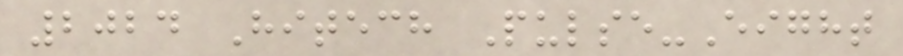2024 Hitech Pulse-Eight
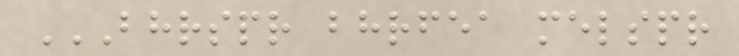BHRSPR BHRFEA MELSPR
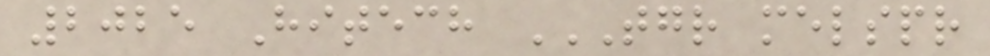2025 Hitech TGR MELSPR
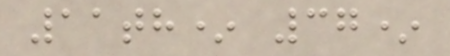11th* 37*
